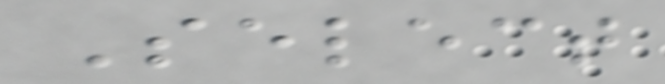Select
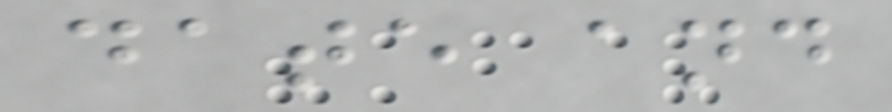date and
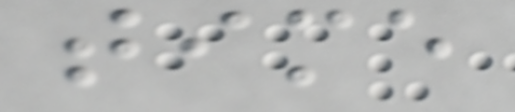time
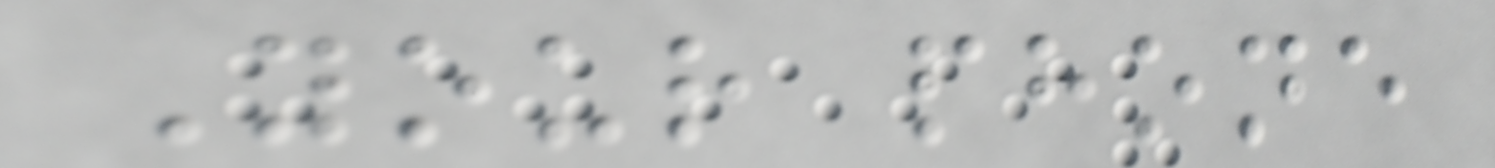Your phone
